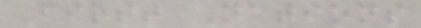First Nations
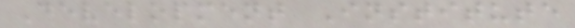Development Institute
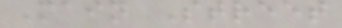Main Street
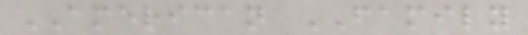AMERICAN FAMILY
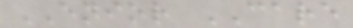ENIOR CARE
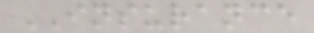INSURANCE
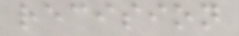recision
